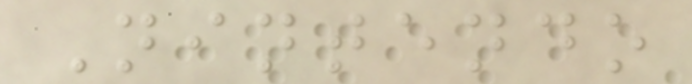Nintendo
